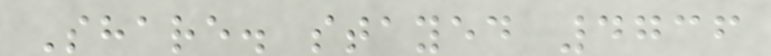Share. stayed 4736
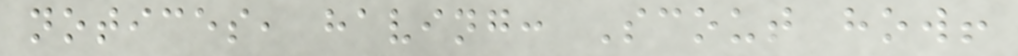notices, having: Scout how!
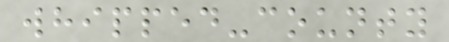whipped-county
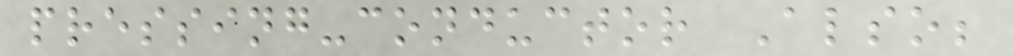pressing-conductor Also;
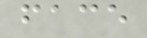face
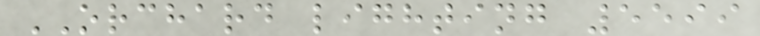ORCHARD lighting 5599
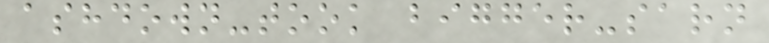ashdown-took bigger-sarn
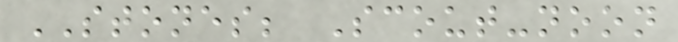STONES; Scout-noon
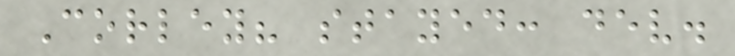Corley? stayed: dev.
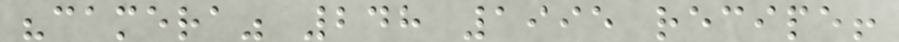"camera" 248 1995 recipe!
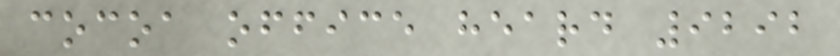cocoa office heard 9292
